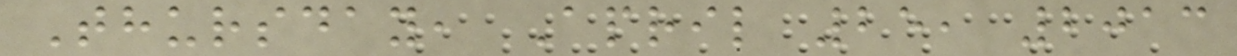Thursday, April 25, 2013
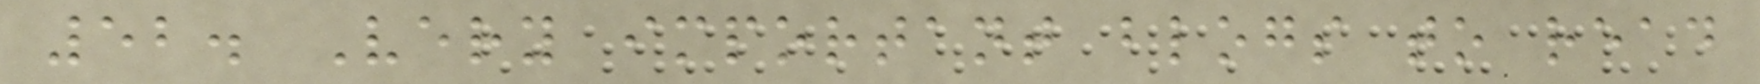52. Very important blogs to read
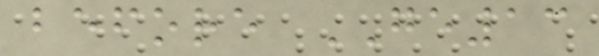before GE13
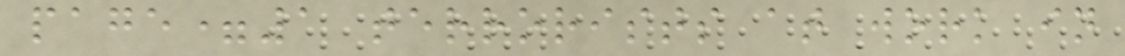page=1 terrorists at work in
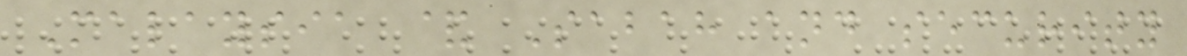Malaysia & Sabah and security
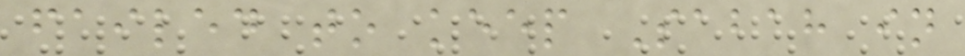failed to keep Sabah in
